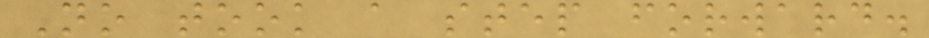No took a step forward.
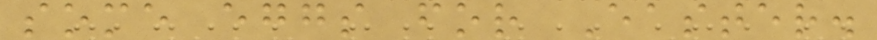some eggs for Easter.
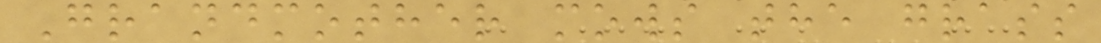Grandmother mows the grass
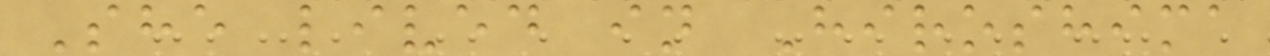She lived in Hiroshima
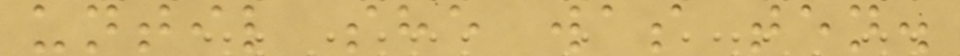until she was ten.
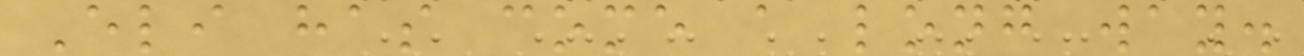Eli has come a long way.
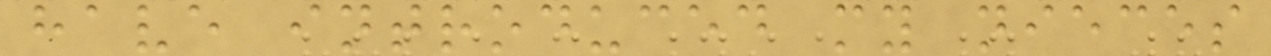have introduced my nieces
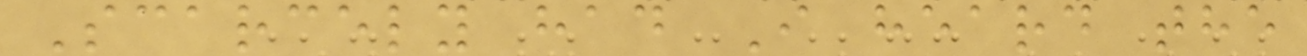Scarcely had I heard the
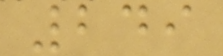249
